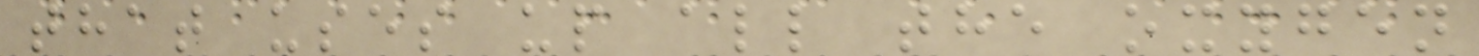that uses up all the oxygen
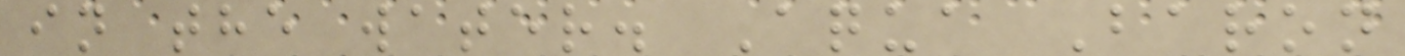in the water. Aqua Baron
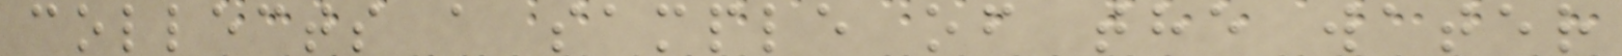collects a sample of the water
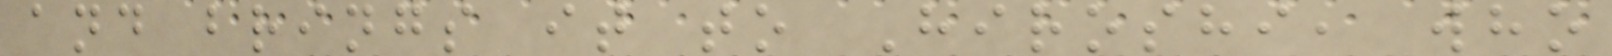and brings it to Hiroshi, who
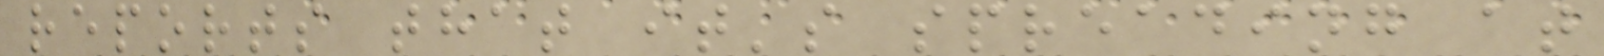reports that it's spreading at
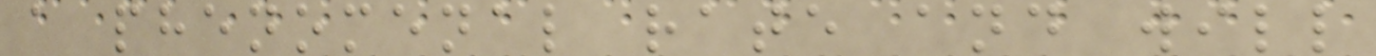a phenomenal rate and will
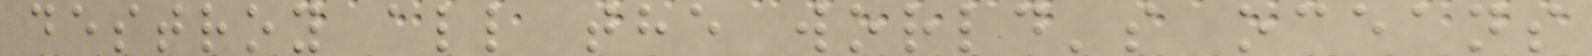destroy all the world's oceans
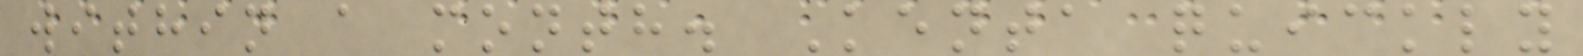within a month. Kenta quickly
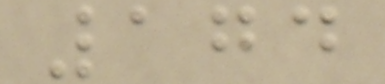174
